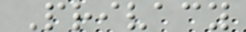Privacy
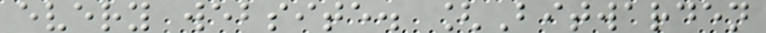every website. [Bitwarden
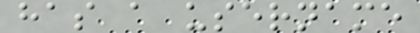has a username
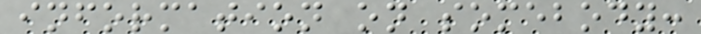information on somebody:
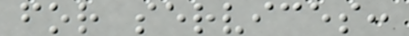for services:
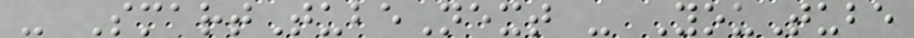- SmartTubeNext - YouTube
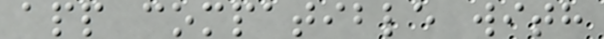app compatible with
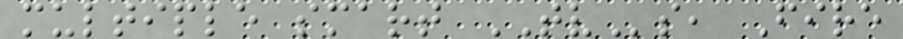multiple smart TVs, Fire
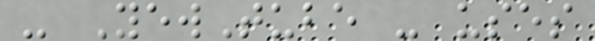- YewTube - uses
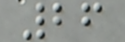26
